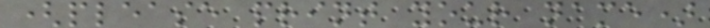(please print your name)
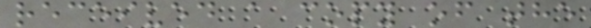received a copy of the
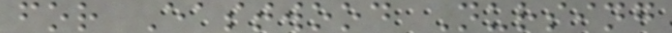for Eastwood Nursing
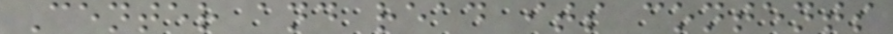Center and read its contents
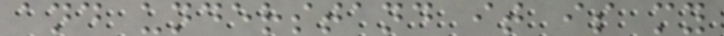and understand it is my
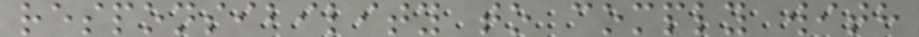responsibility to comply with
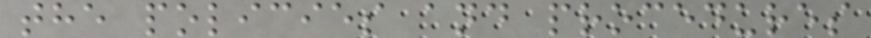the policies and procedures
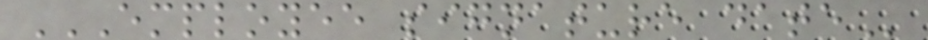EMPLOYEE SIGNATURE DATE
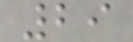29
